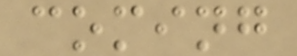coming
